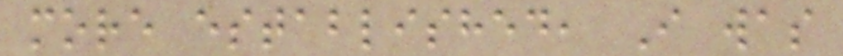more established, I was
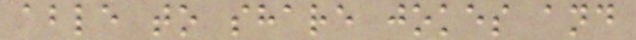able to share jokes and
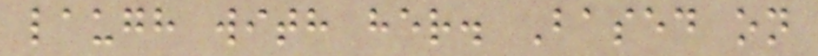laugh with her. Based on
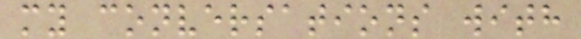my conversations with
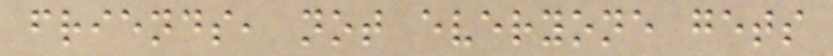friends, not everyone gets
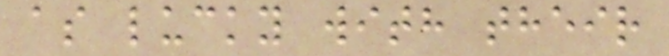as lucky with their
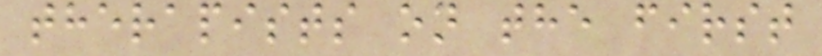therapists on the first
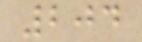204
